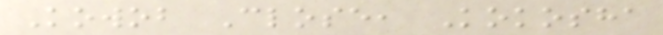Kowob Close, Kokosha
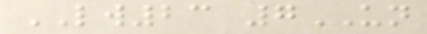LW23 7UN
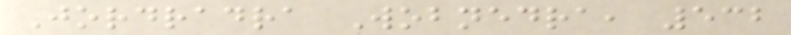Jordradra Wobnedra, 532
